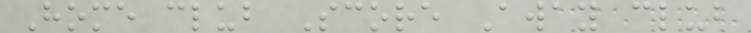Home club Score Away club
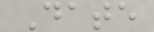Date
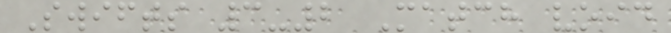Swifts 3-2 Match void
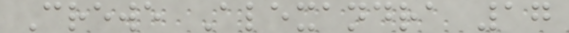Crewe Alexandra 17
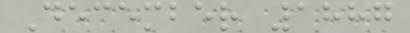December 1887
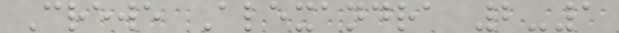Crewe Alexandra 2-1
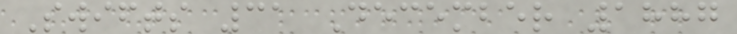Swifts 31 December 1887
